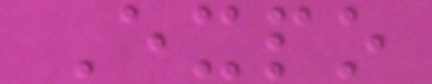Expo
